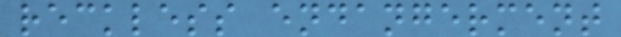reckless endangerment
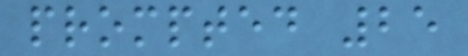prompted 25
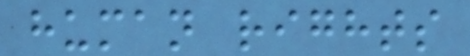human rights
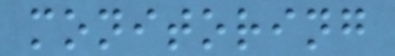monitoring
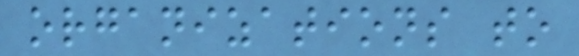organizations to
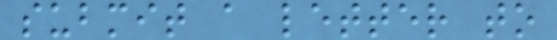submit a letter to
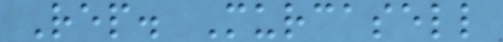Rep. Murcasell
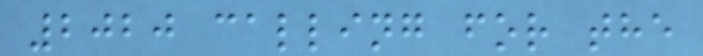2020 calling for the
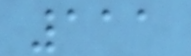111
